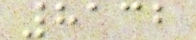8132
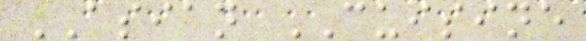ASIAN CUISINE
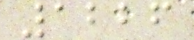1226
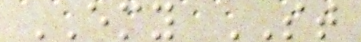EMY ST
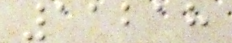11218
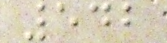542
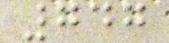747
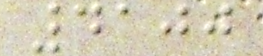4100
